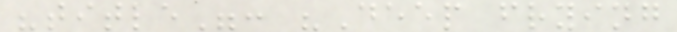"title": "Deep frying
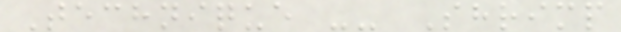Technique -- Shrimp
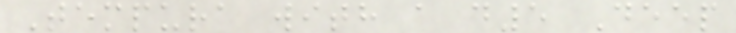Tempura with a d5 Deep
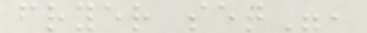fryer set",
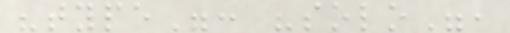"type": "solo",
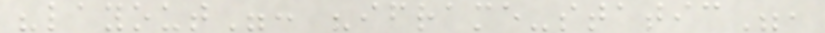"layout": "iframe-static",
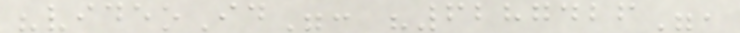"videoId": "6287426",
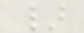}
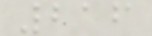216
